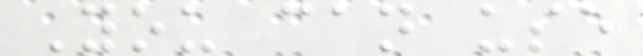You can use
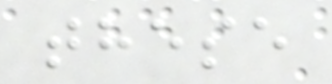these
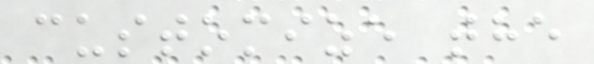customize the
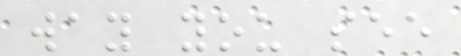way you see
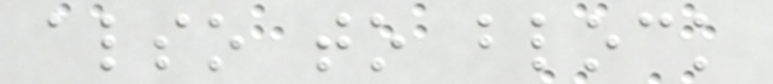also to block
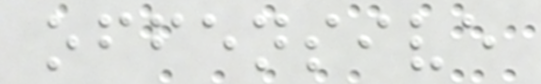offensive
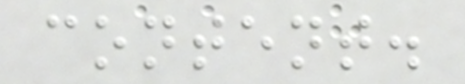content.
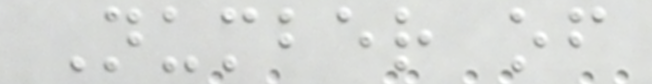Number of
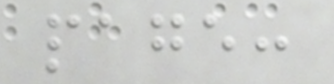page:
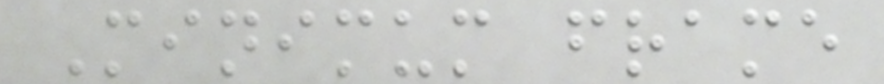Minimum frame
